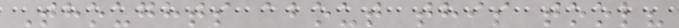Thoughts about this tool?
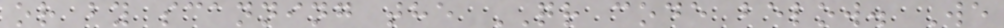or by scanning the QR code below. We
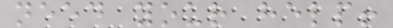need your help!
